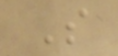S
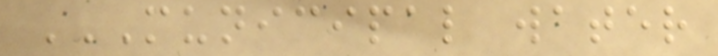MUNICIPAL WATER
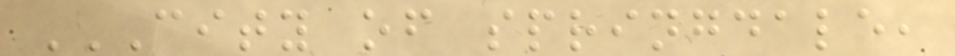CITY OF SPRINGDALE,
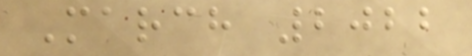March 2022
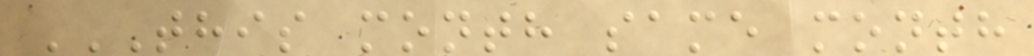THIS MONTH SAME MONTH
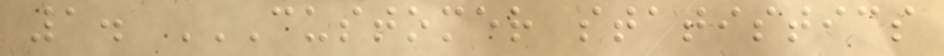1. CUSTOMER STATISTICS
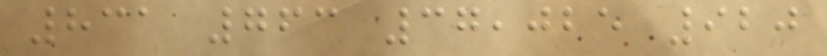831 763 37,025 920
